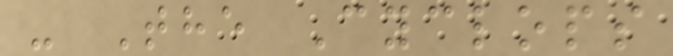- The Cyclops
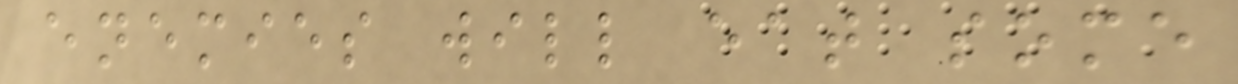enemies will eat some
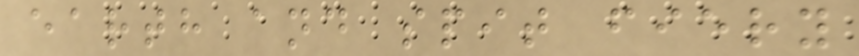earth and spit fiery
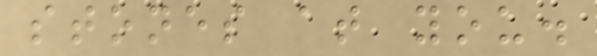stones at you.
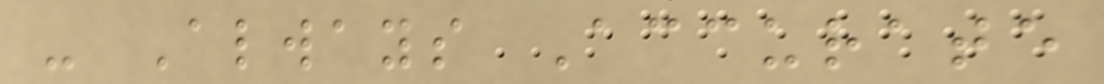- Always Accurate
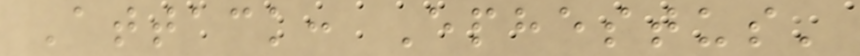Attack: Ephestus'
